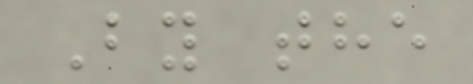By the
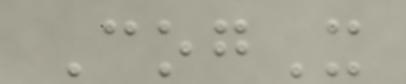CogX
